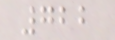722
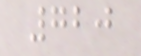720
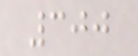300
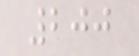200
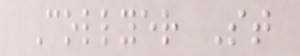Collyer St
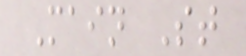Main St
